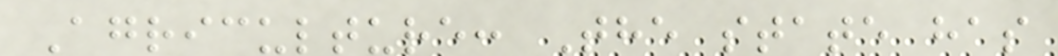Agriculture: The state has
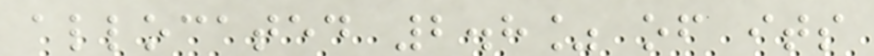allocated 2.8% of its
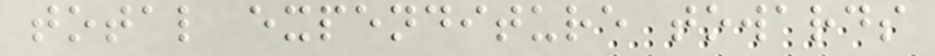total expenditure towards
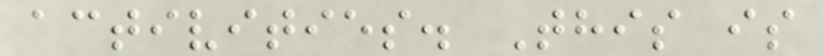activities. This is
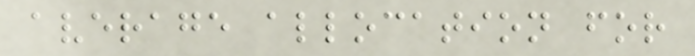average allocation for
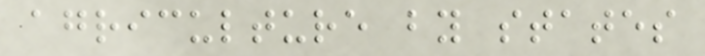agriculture by states
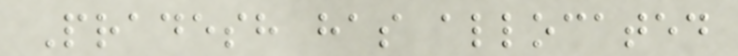Pradesh has allocated
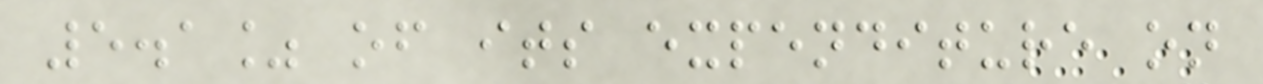5.1% of its expenditure on
